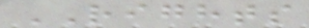RIGHTS
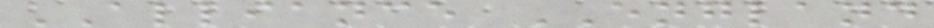ALLIANCE ENGLAND
